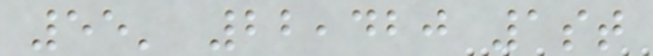55' 22,420 1st
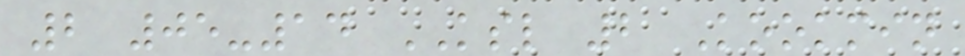2 05-14 KSL 2 Kookmin
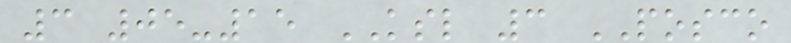3 05-15 KSL 3 POSCO
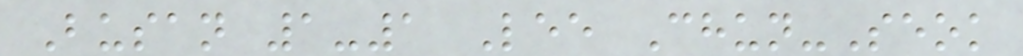Busan 1-1 Lee Chun-Seok
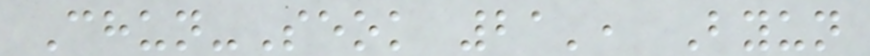Chun-Seok 21', Byun
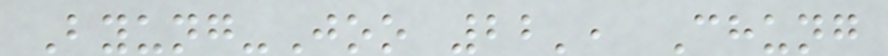Byung-Joo 22', Chung
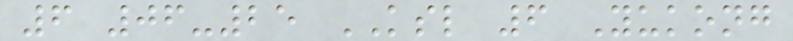6 06-25 KSL 6 Yukong
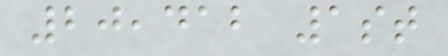20,412 1st
